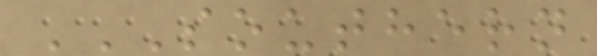SOUTHERN
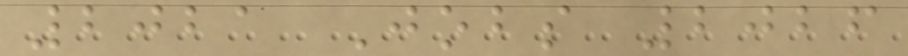2021 Jobs 2026
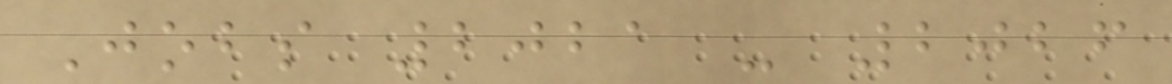Jobs 2021 - 2026
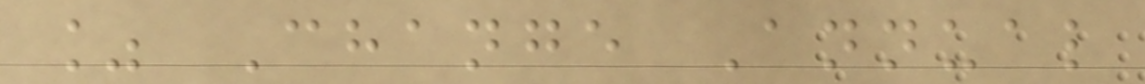% Change Annual
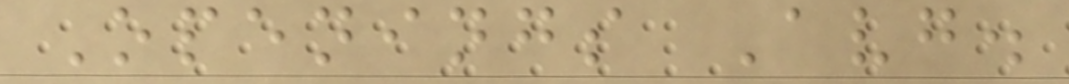Openings Avg.
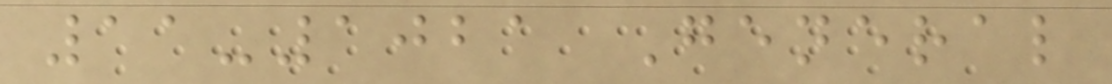11-1021 General
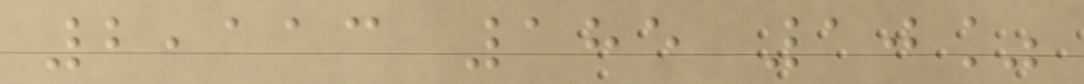2,113 185 10%
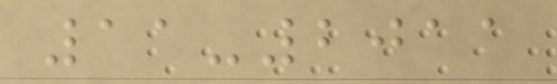11-2011
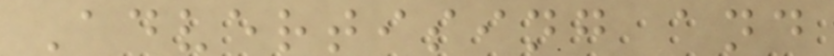Advertising and
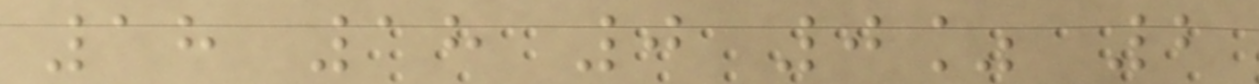18 18 0 0% 2
